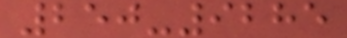250-9285
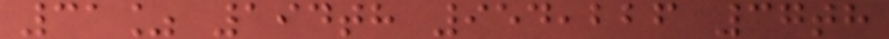31% 194th 954,226 37th
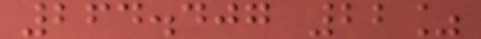264.407 22%
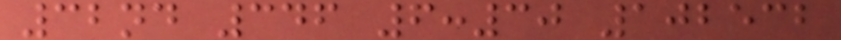32nd 346 6:30 102532
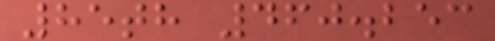85th 460.253
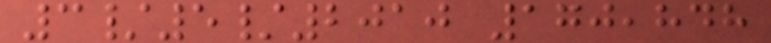3/5/2010 170,848
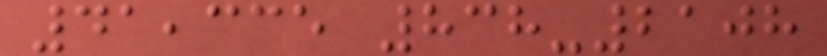41,335 838-2108
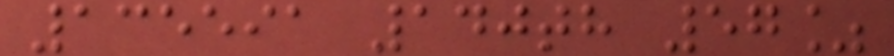135591 140th 57%
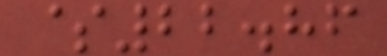$22.86
